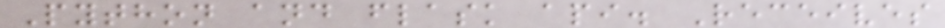Python and flask api. Receives
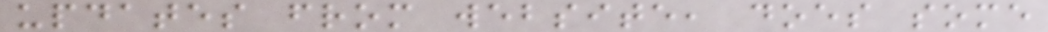updates from website, does some
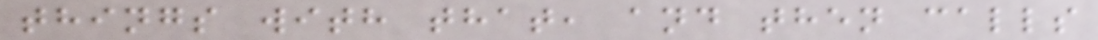things with that, and then calls
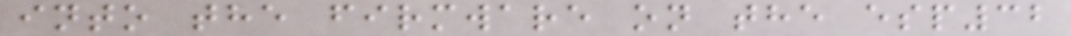into the firmware on the esp32
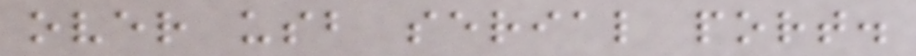over usb serial port.
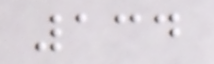134
